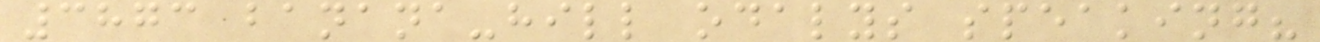3873 banana-hill odalys speaking?
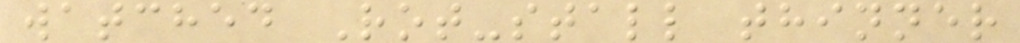watched Rot-stall thinner
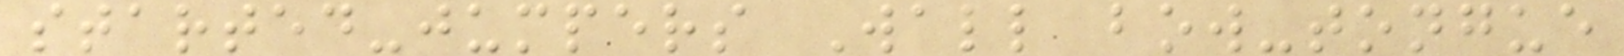started-jumpers Wall bow-tongue
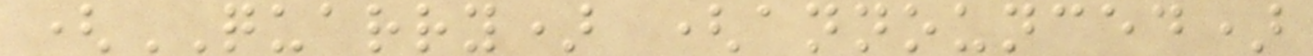(QUARRY) (announced)
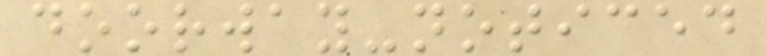doorway-noticed
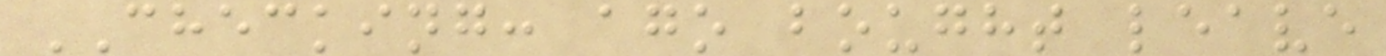CHECKING: ago bought leave
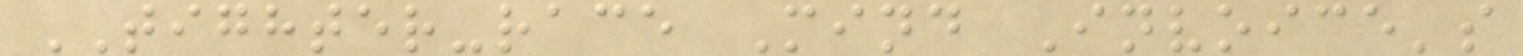TIGHTER-race Mind Invoice's
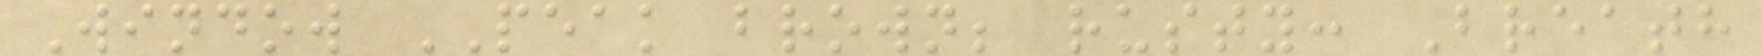Window PEAK brown; rusty: Breath
